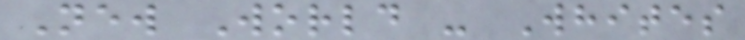New World - Whites
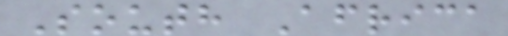South Africa
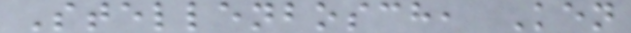Stellenbosch, Ken
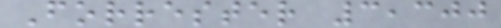Forrester 3,300
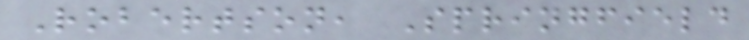Robertson, Springfield
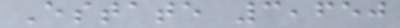Estate 3,650
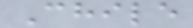Chile
